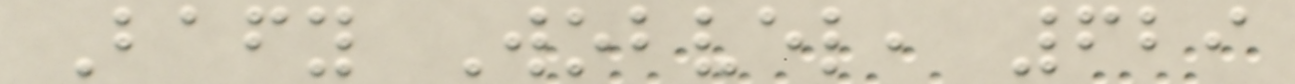Bafy Wobvel, 629
